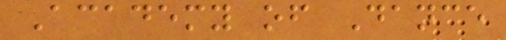Academy of Dance
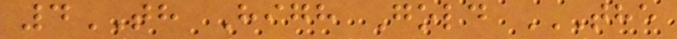4TH High Gold THE
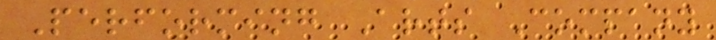Performing Arts Company
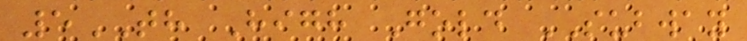5TH High Gold SUBWAY
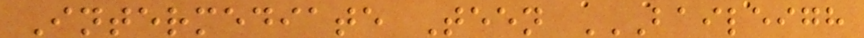Intermediate Teen BAILEIGH
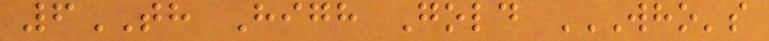6TH High Gold WHO'S
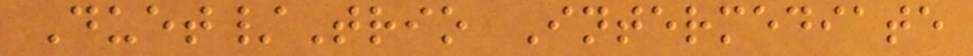Duet/Trio Intermediate
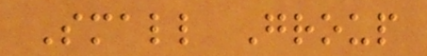Small Group
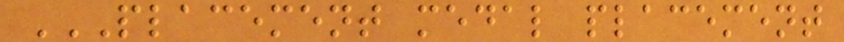PLACEMENT MEDAL PLACEMENT
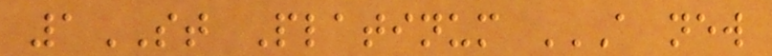1ST Platinum A NEW
